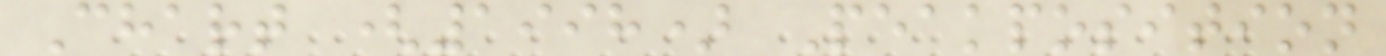Chart (1998) Peakposition
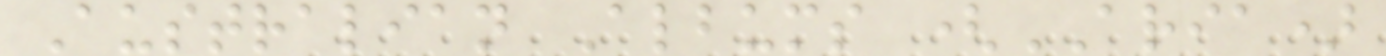Australian Albums (ARIA)
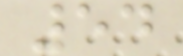54
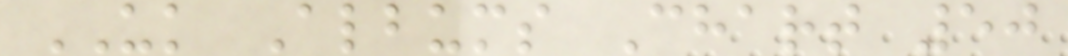UK Albums Chart 50
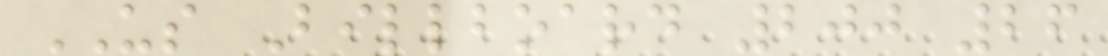US Billboard 200 26
